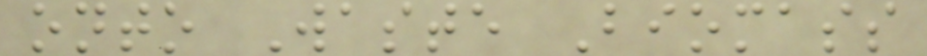onto Waste Biomass
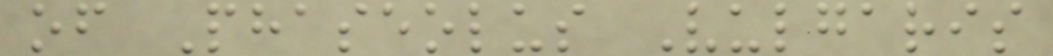of Phaseolus Vulgaris
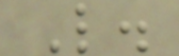L.
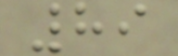89
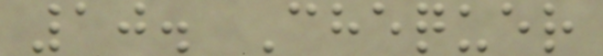10. Chequer
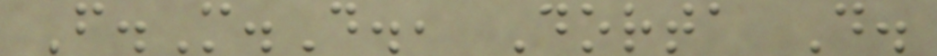F.M.D., Dorta D.
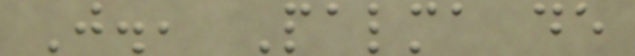J., Palma de
